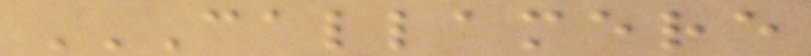CALLAMERE
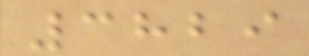3829
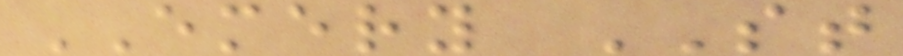EMERY ST
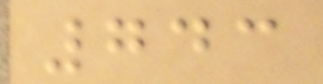743
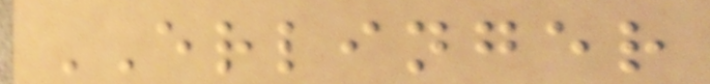ERLINGER
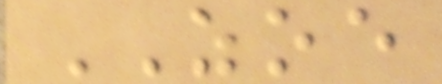ZOE
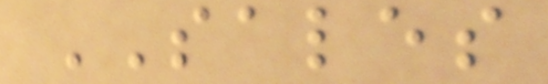SALES
